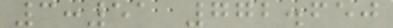3:51 772.650
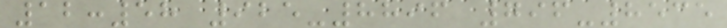12:58 925-8896 796-8535
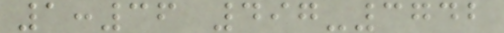1:36 497-3742
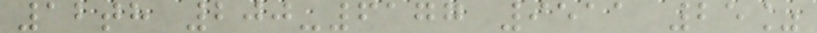12th 200-6177 9511 25%
